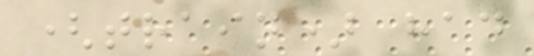(train) had
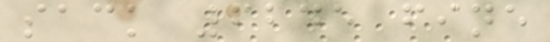sack 6245 fine
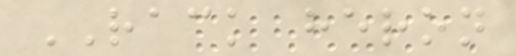RACK heron
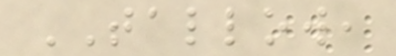TALLOW,
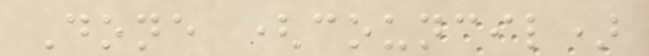Done (council)
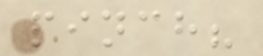pinch?
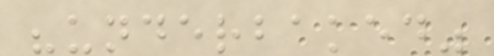"underbaked"
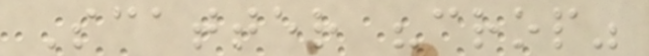Scatter "crop"
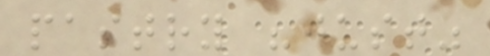pastry "just"
